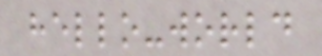hello-world
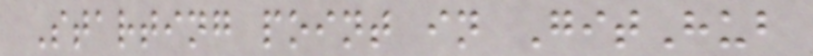Starting point in GitHub
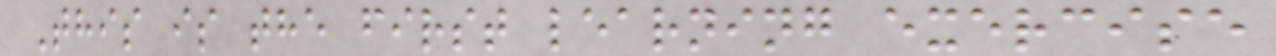This is the first learning exercise
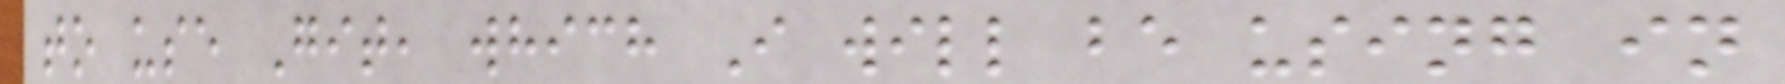to use Git, which I will be using in
